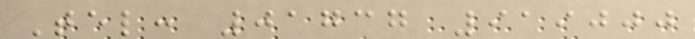Tel: 01737 919000
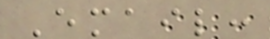Email:
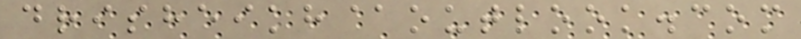drisheikh@outlook.com
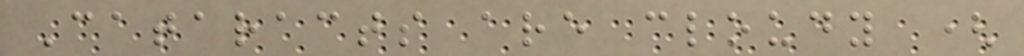Cataracts are cloudy (
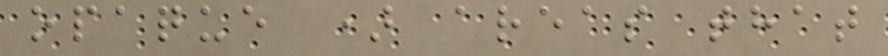opaque ) areas that
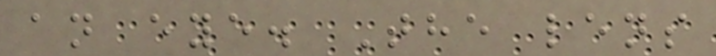an eye. The lens
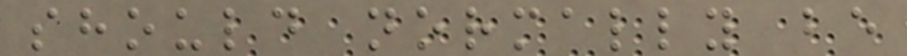should normally be
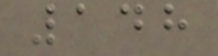148
